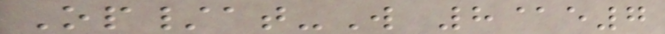Op/at-W 8@e7
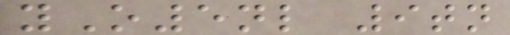yO5nl 9tn
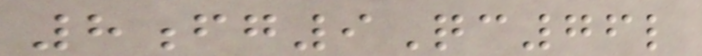8fg9Qc76l
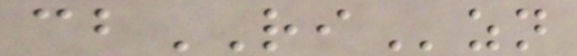cbRIzn
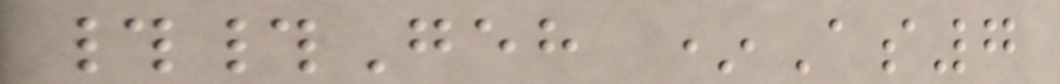##Geh *As7
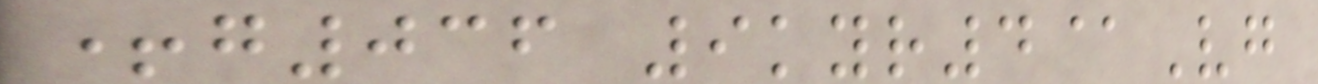+g036 9kyr4@Vg
